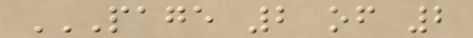PAGE 2 OF 2
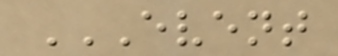EVENT
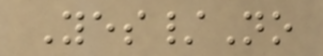Yes/No
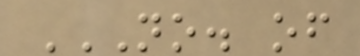NO. OF
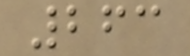263
